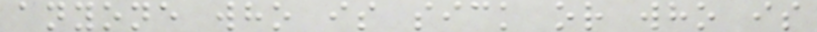anyone who is sick or who is
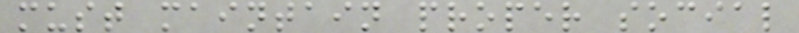must maintain proper social
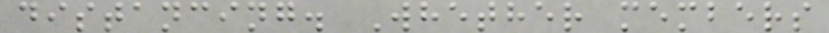distancing. Whether members
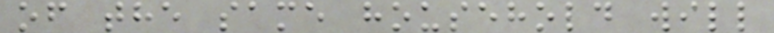of the same household will
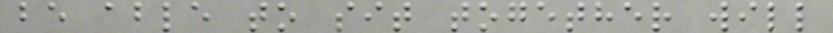be able to sit together will
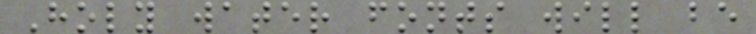Holy water fonts will be
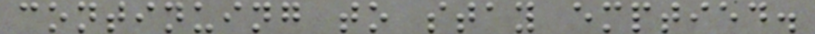continuing to stay emptied.
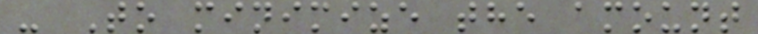- To minimize the amount
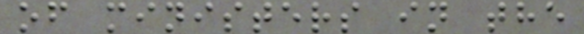of ministers in the
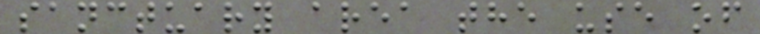sanctuary area the use of
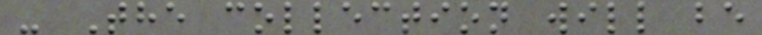- The collection will be
